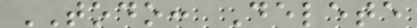TODO: Delete
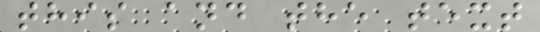this and the text
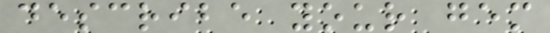describe your gem
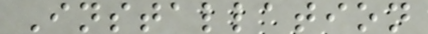Installation
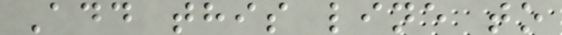Add this line to
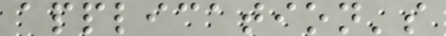application's
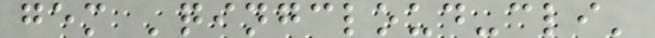gem 'qingcloud-cli'
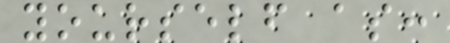yourself as:
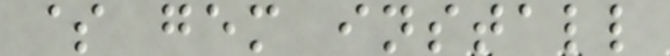$ gem install
